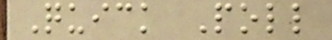Quick Poll
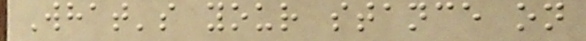What's your stance on
